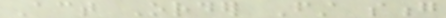Act Order First song
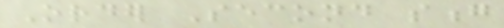Order Second song
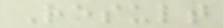Result
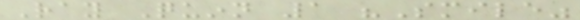Ray Quinn 1 "Smile"
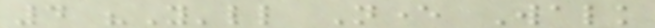4 "You'll Never Walk
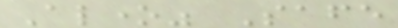Alone" Safe
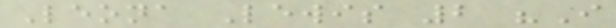Leona Lewis 2 "I
